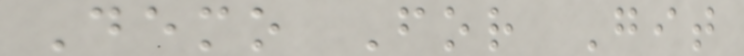Demo For Git
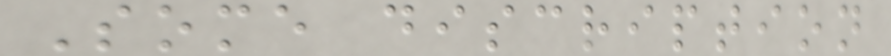Some discription
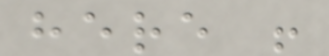here !
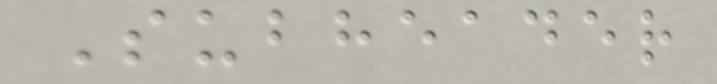Subheader
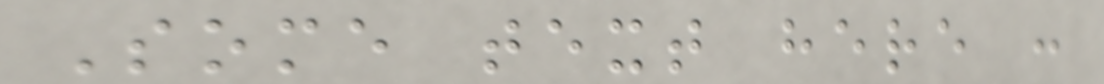Some text here :
